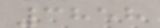3858
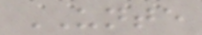UNTE
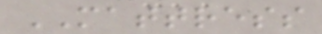MATTRESS
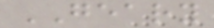GEARY
